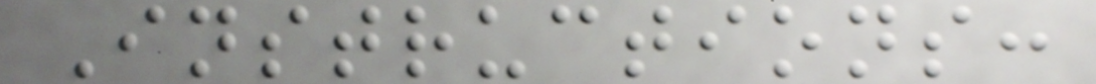Instructions:
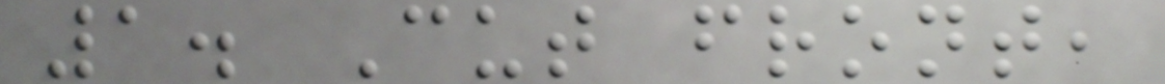1. Cut front,
